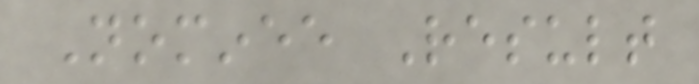Nominee Result
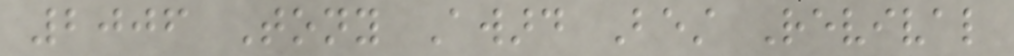2006 Tony Award Best Revival
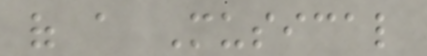of a Musical
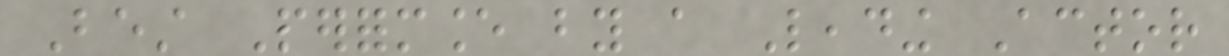Best Performance by a Leading Actor
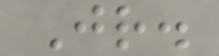Jr.
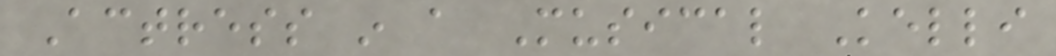Actress in a Musical Kelli
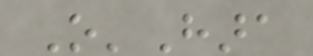O'Hara
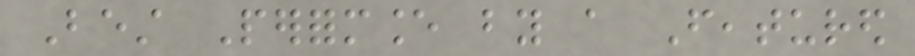Best Performance by a Featured
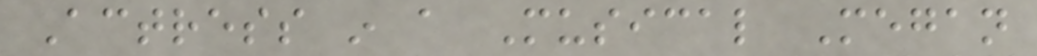Actress in a Musical Megan
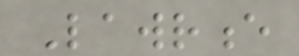Lawrence
